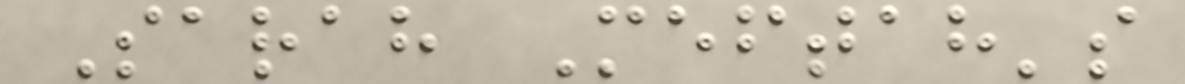Sarah Meftah's
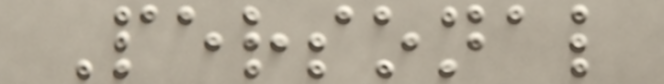Personal
